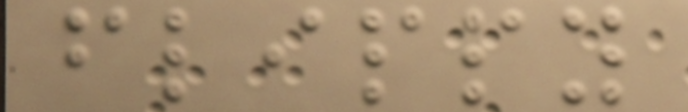flippy
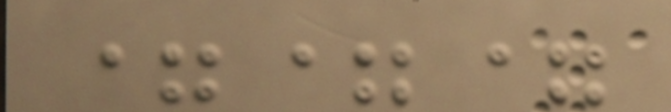===
